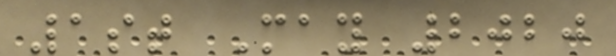1st May 2020
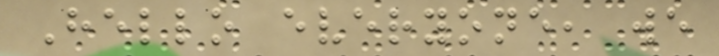Hello everyone, we
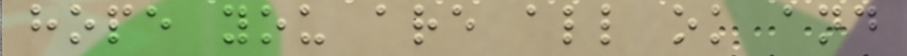hope you are all ok and
